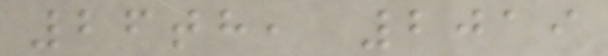26th, 2019
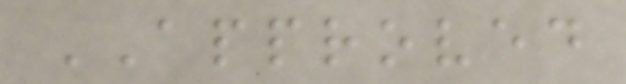APPROVED
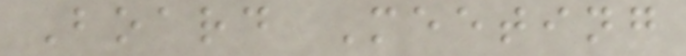Board Meeting
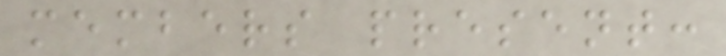members present:
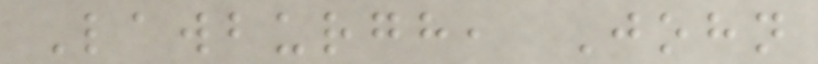Lawburgh, John
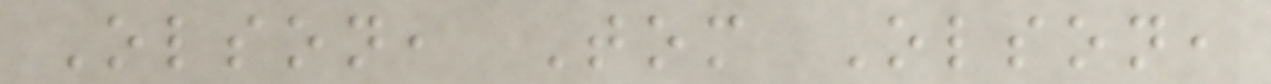Olson, Tom Olson,
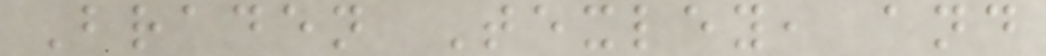Braden Texley, and
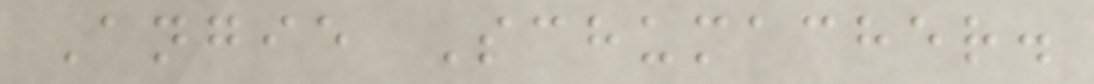Angie Schumacher.
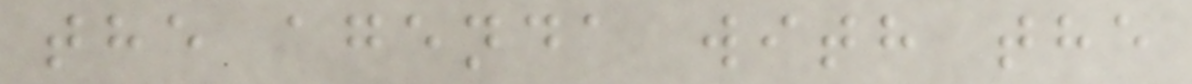the agenda with the
